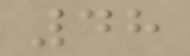48
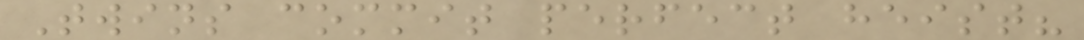Twins commit perfect heist?
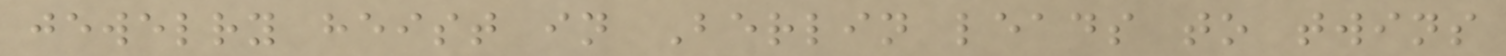jewelry heist in Berlin leads to twins
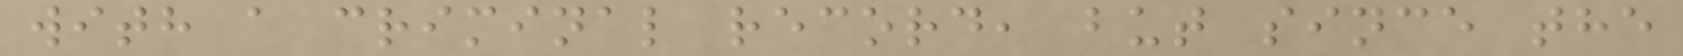with a criminal record, but since the
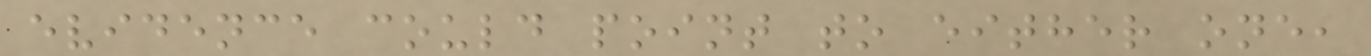evidence could point to either one,
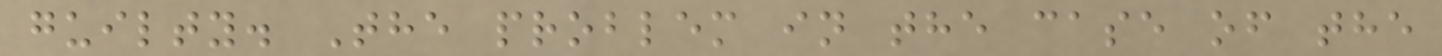guilty. The problem in the case of the
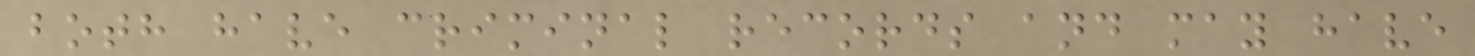both have criminal records and may have
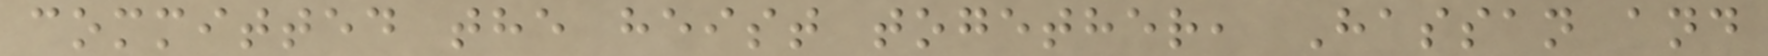committed the heist together, Hassan and
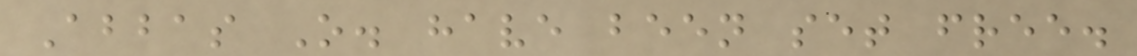Abbas O. have been set free.
